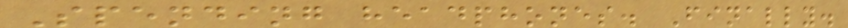Spending headphones. Finally.
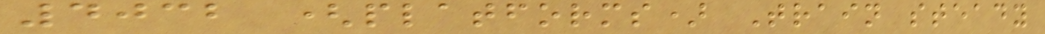4032 (platforms) Train steady
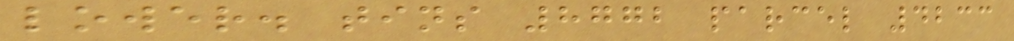lower. tins 8772 parcel 4233
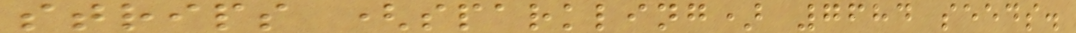strips (sparkling) 7684 seeds.
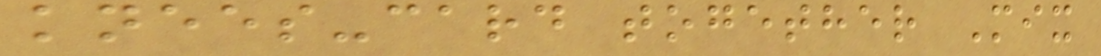knees-card together Mix
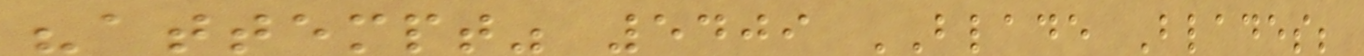"attempt" 5409 BLADE Blades;
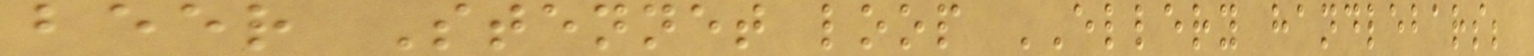beer Stennet loop ELLERY handlebars;
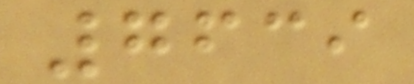7639
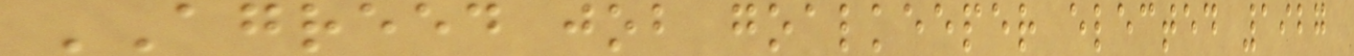AGREED job goalkeeper elected 1927
